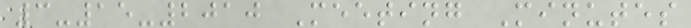3-15-2010 Meeting Minutes
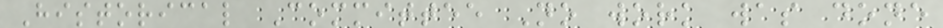Historical Committee No work was done
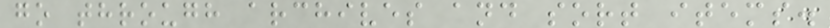go through archives and sort items.
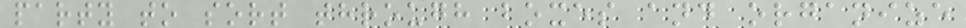party to sort through boxes and organize
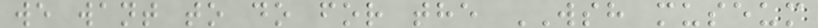we want to do for the WSH museum
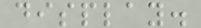display.
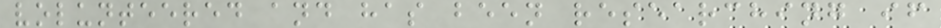volunteered and has been researching if
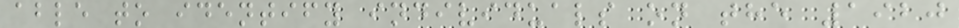able to identify individuals on the 1920
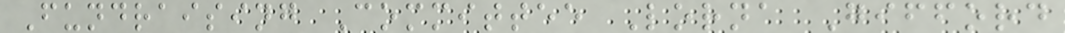Fundraising Committee Lorna Gifford
